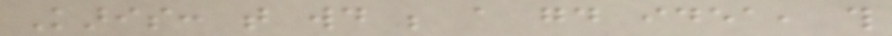Karis: that would be a good idea, this
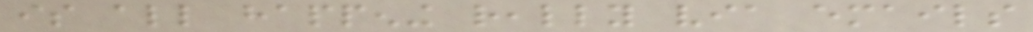is all happening really via emails
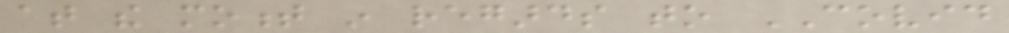at the moment in regards to COVID
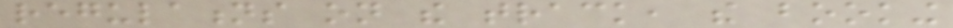regulations on the track, the booking
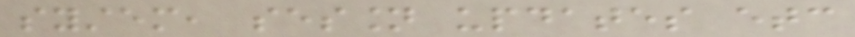system, session updates etc
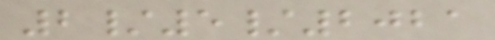2/5/2021
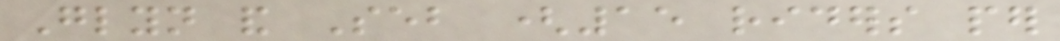Glyn and Seb (15 riders per
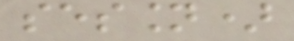session)
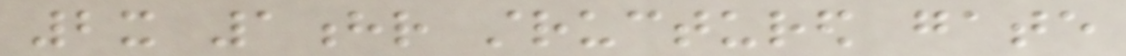2x 1hr structured gate
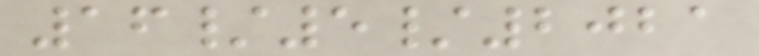16/5/2021
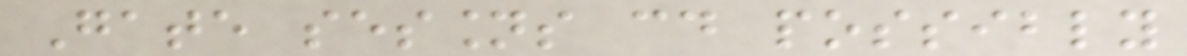Gate sessions could possibly
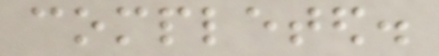completed.
